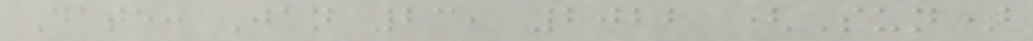Date: Jan 23, 2022 (Sun)
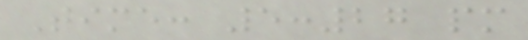Time: 5:27 pm
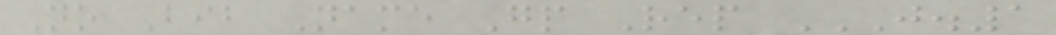No Bib Name Gp Rep J.1
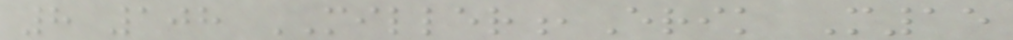8 108 MILLER,Erik M15
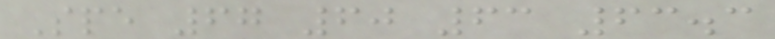Spe 67 60 63 63.3
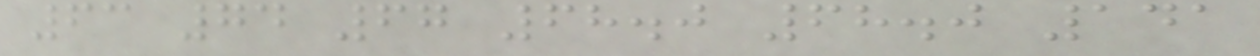63 74 67 68.0 68.0 141
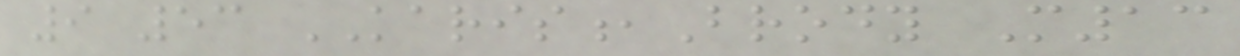9 53 KARIS,Brody M13
